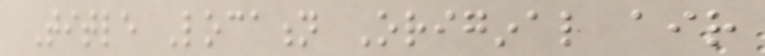Title Location Original air
